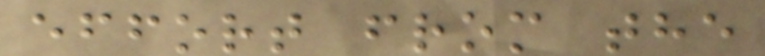effort from the
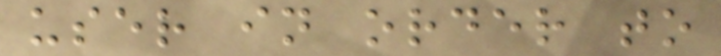user in order to
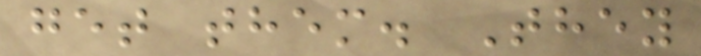get them. They
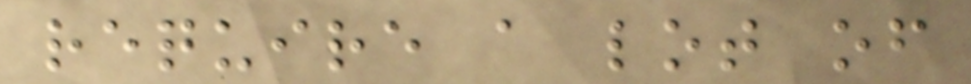require a lot of
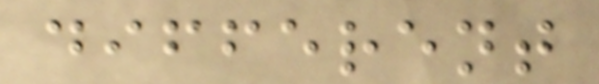different
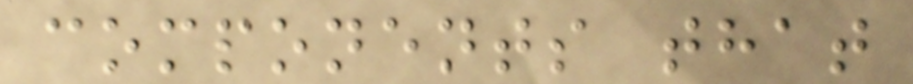components that
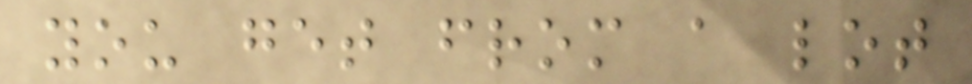you get from a lot
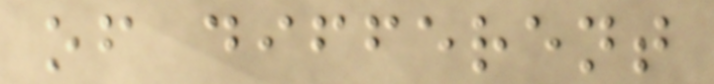of different
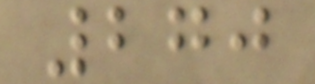270
